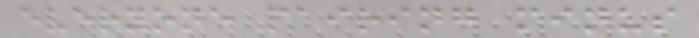everyone pairing minus
